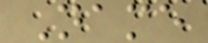Name
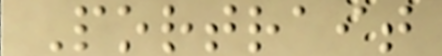Portrait
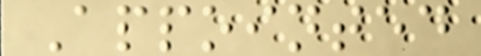Appointed
